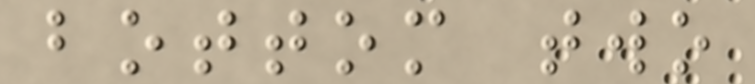bottom two
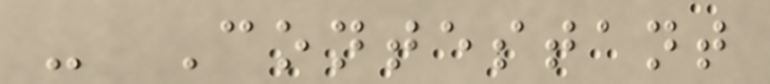- Contestant
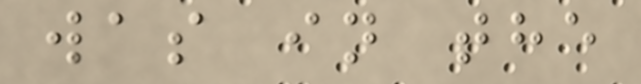was in the
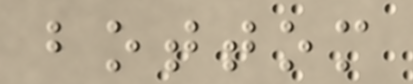bottom
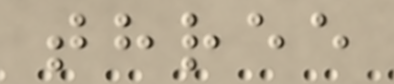three
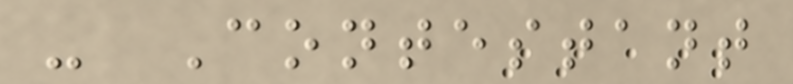- Contestant
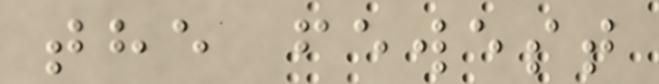the fewest
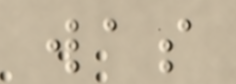was
